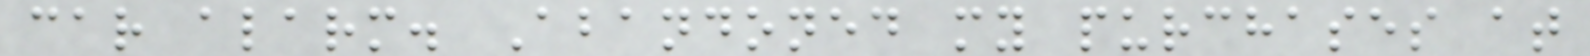car alarm. Abandoned my purchases at
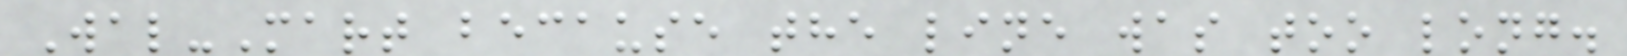Wal-Mart because the line was too long.
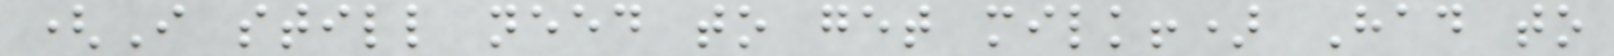(I still need to get milk!) Had to
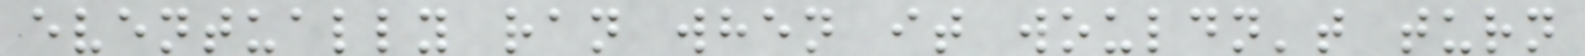eventually ran when it wouldn't turn
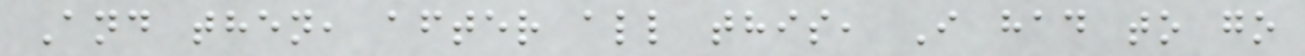And then, after all this, I had to go
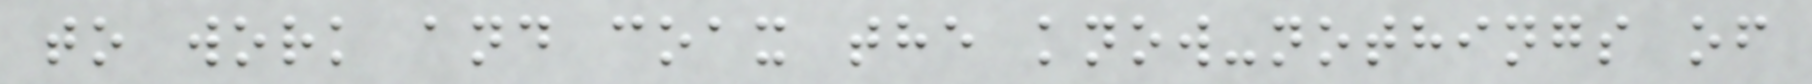to work and coax the know-nothings of
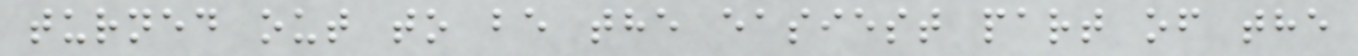turned out to be the easiest part of the
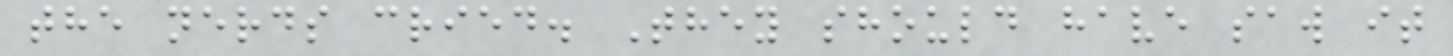the nerds cried. They should have saw it
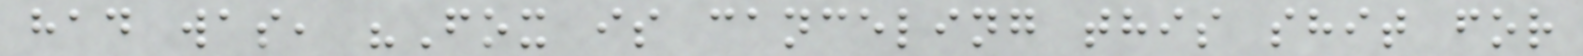had was, "Fox is canceling this shit for
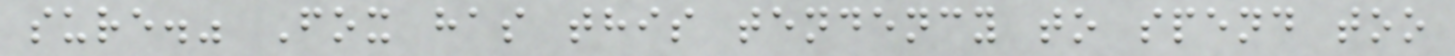sure." Fox has this tendency to spend too
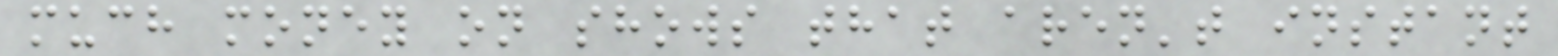much money on shows that aren't instant
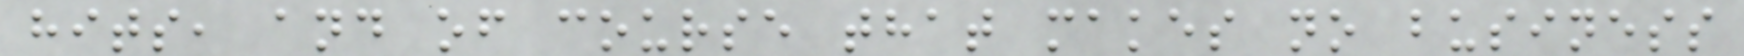hits, and of course that makes no business
